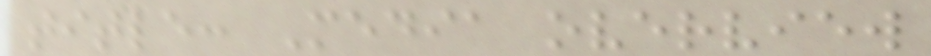title: Media overview
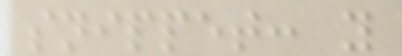snippet: y
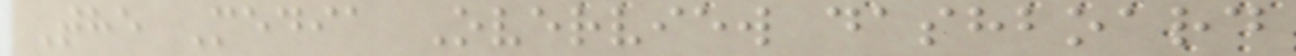The Media Overview dashboard
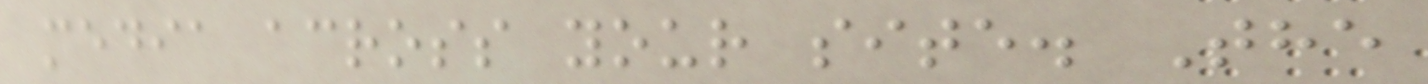media across your site. The
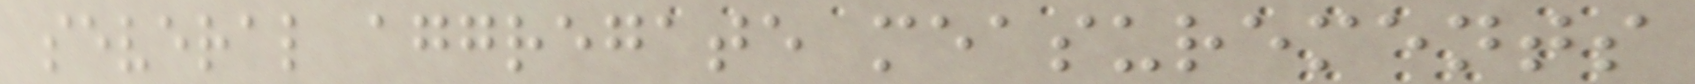several aggregate measurements
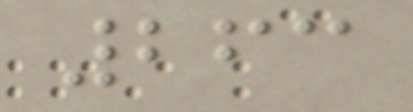263
